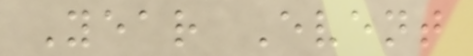Year Event
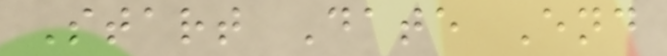Start Date End
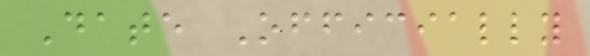Date Officially
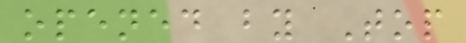opened by Top
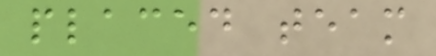placed team
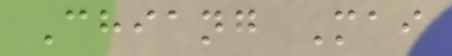Chiang Mai
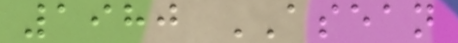1980 ASEAN
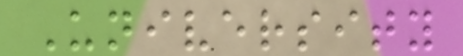University
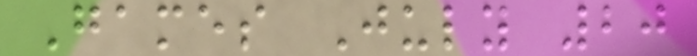Games July 20
